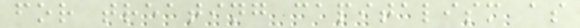for treating capitalism as
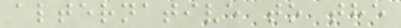alternative to the
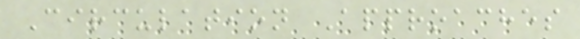Circulation Approaches
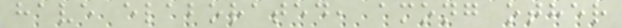have elaborated, among other
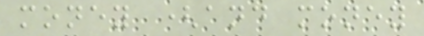money (and money
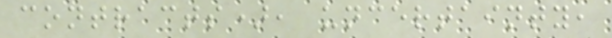contracts), uncertainty,
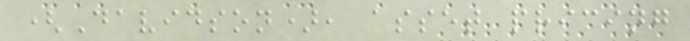(Davidson), asset pricing
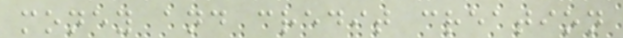money and credit creation
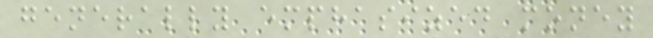generally emphasized money
